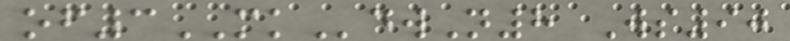of3MKdwN8 Ws90
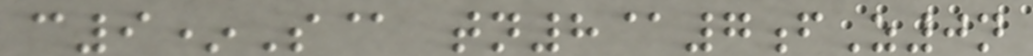c9*S@ tn8@7fZ0n
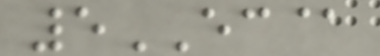5EC@
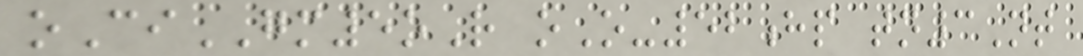oCiGM5oR oO-52hp tn3Nt
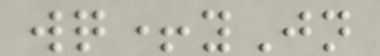wq+yJn
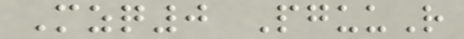Mzq0 PguuR
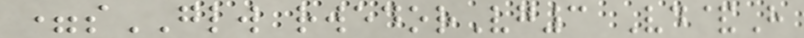=sGLW rwedorVg3 Vd&H
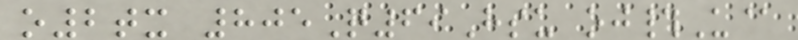o2tx 805Q69Hsu oj#U@
